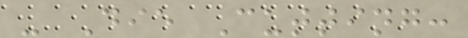- Die Cutting:
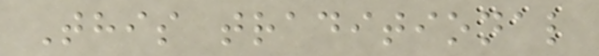This traditional
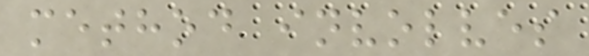method involves
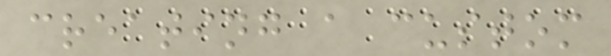creating a custom
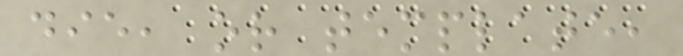die, or template,
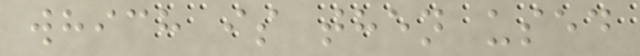which is then used
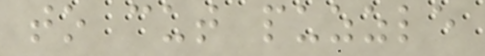to cut puzzle
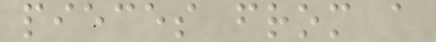pieces from a
